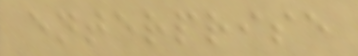enterprise
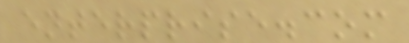enterprise.com
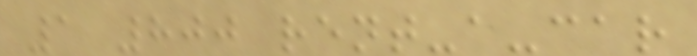1 800 rent-a-car
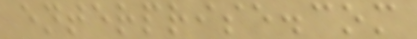enterprise.com
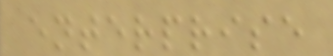enterprise
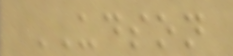UDSON
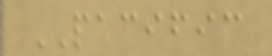PACIFIC
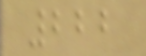222
